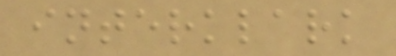interklark
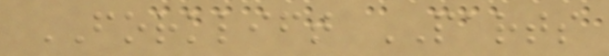FORKLIFT PARTS
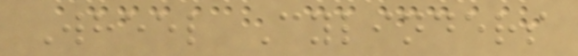Wheel Cylinders
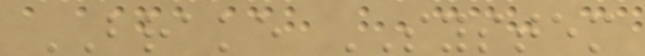BRAKE SYSTEM
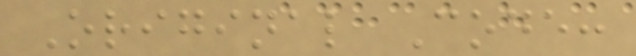Original Code:
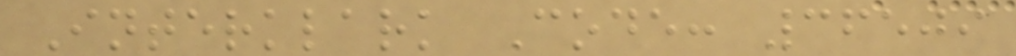Interklark Code: 36509
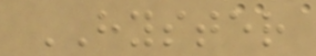HYSTER
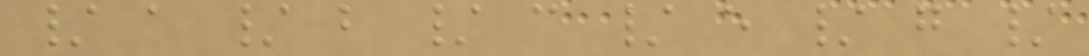/ a / b / c / e / g /
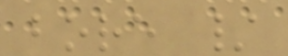bore /
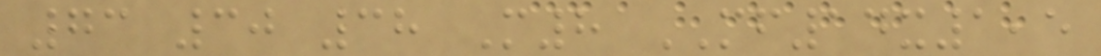73 30 38 M8 MF14x1,5
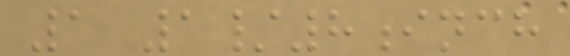1 1/8inch
